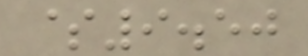$9.50
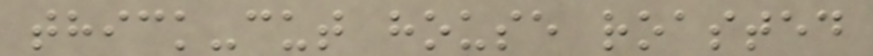thick-cut house roasted
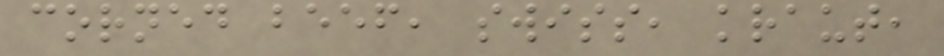corned beef, swiss, kraut,
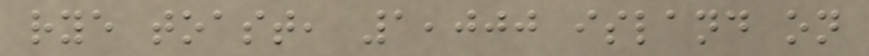rye toast, 1,000 island on
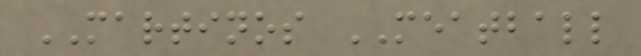MARTINOS MEATBALL
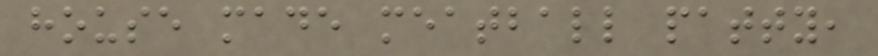house made meatball patty,
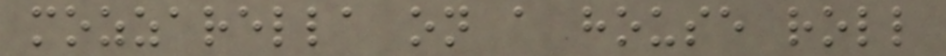mozzarella on a house roll
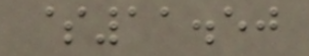$11.50
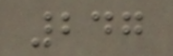247
